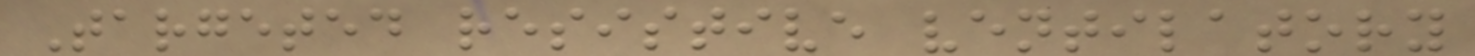Targeted resistive ventilatory
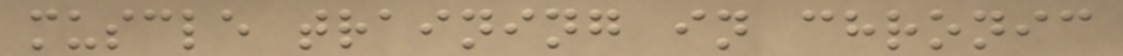muscle training in chronic
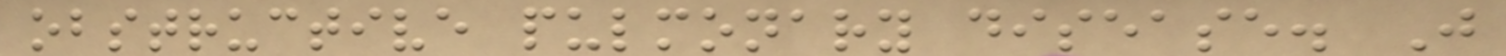obstructive pulmonary disease. J
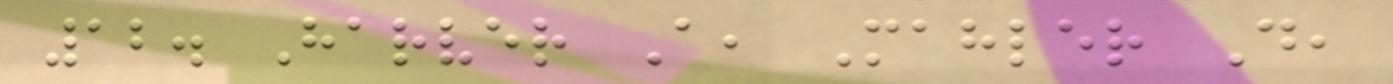12. Harver A, Mahler D,
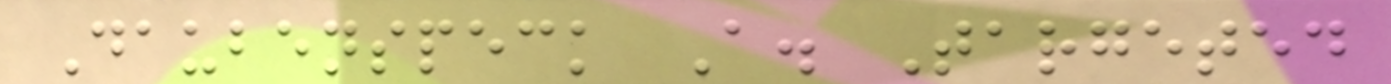Daubenspeck A. Targeted
